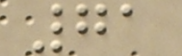71
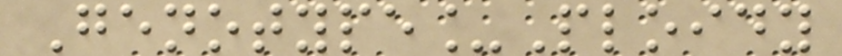Genotype_Ploidy
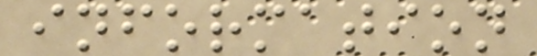information
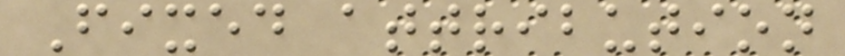Fixed attribution
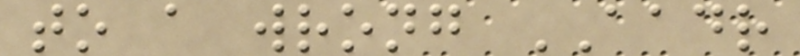to a wrong AADR
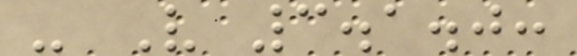- V 3.1.0:
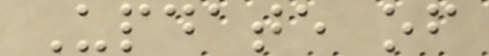Update of
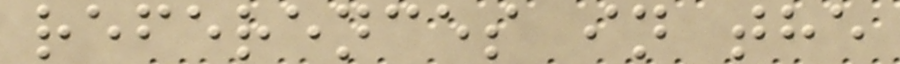references in the
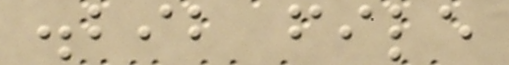.bib file
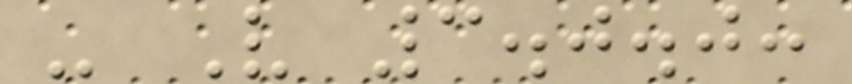- V 3.0.0:
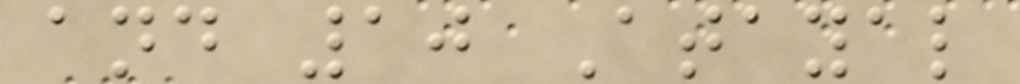and 10 Atayal
